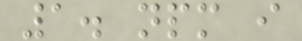1. npm i
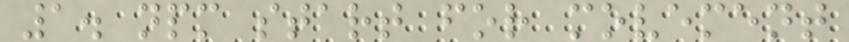1. npm start for movement
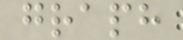graph
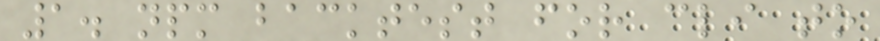1. npm backtest for cli to
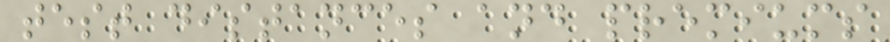test distances and premiums
